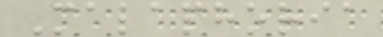Malaphoria
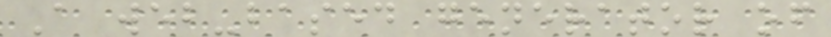A web-based generator of
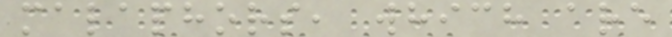malaphors, which are
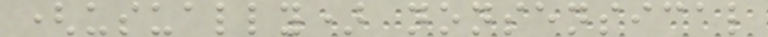(usually) nonsensical
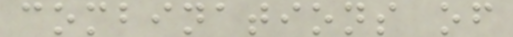combinations of
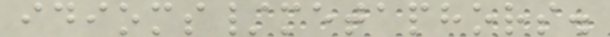idioms/metaphors.
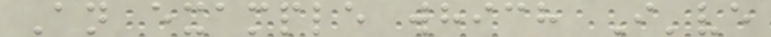An example which I've
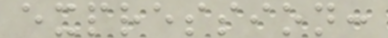expression:
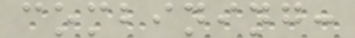combining:
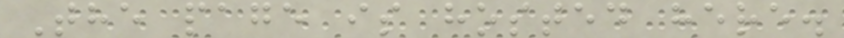The page is hosted here.
